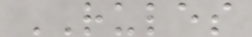RULES
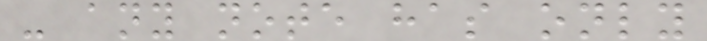- any note has only
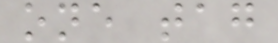one tag
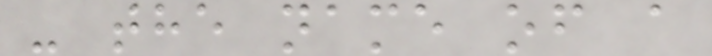- the name of a
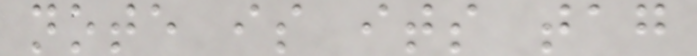note is its tag
